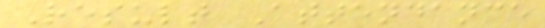Result Attendance
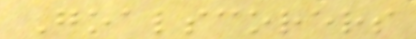Goalscorers
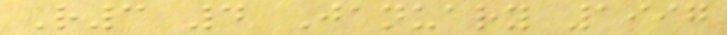R3 4 January 1997
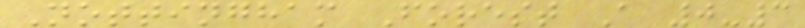Nottingham Forest A 0-3
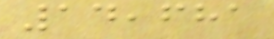14,681
